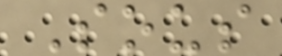Sous
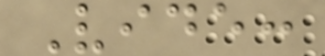Vide:
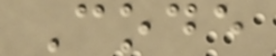Code
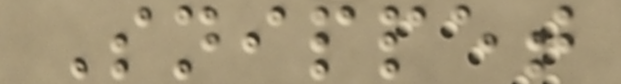Snippet
